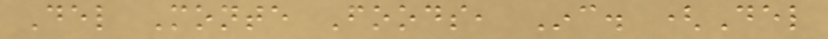Del Monte Foods, Inc. (Del
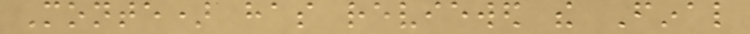Monte) has reviewed the Final
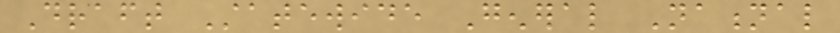Draft Statewide General National
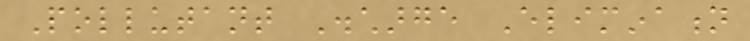Pollutant Discharge Elimination
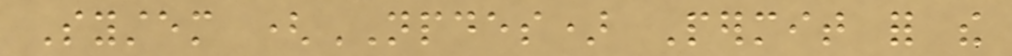System (NPDES) Permit for the
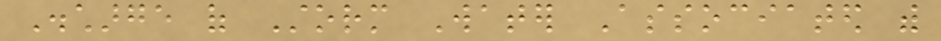Discharge of Storm Water Associated with
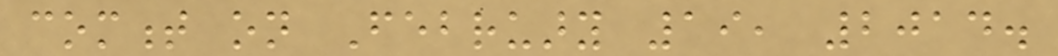comment on February 19, 2014.
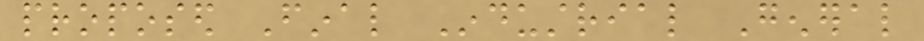proposed Final Industrial General
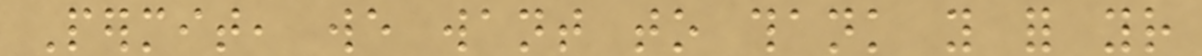Permit, we want to thank you for your
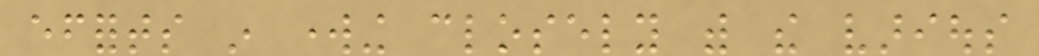efforts in working closely with the various
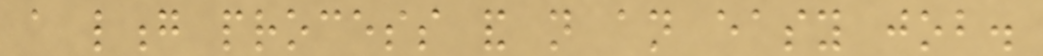a long process and not an easy job.
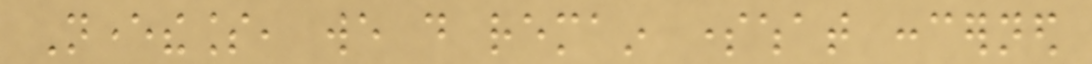Nevertheless, we do remain somewhat concerned
